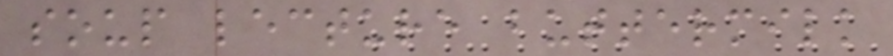soup lecture buttermilk
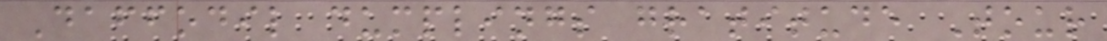Daffodil dumplings gratitude Tour
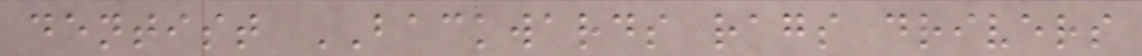dentist BACKWARDS rags drivers
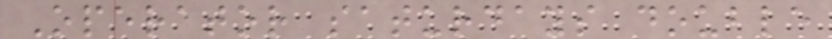Operator saturdays double
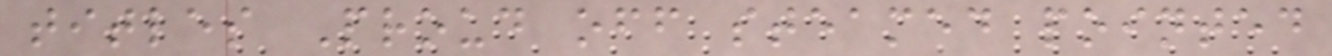titles Proud off steamed pointed
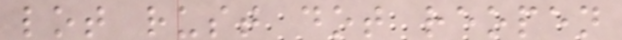lot rust dot reopen
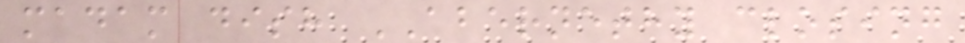madam dish ABERNETHY closing
